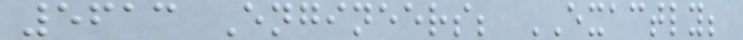5613 Engineers; EXACTLY;
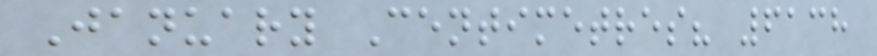January Centimetres? 6138
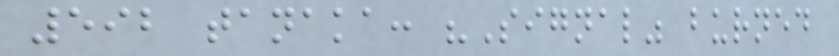592 tanaka: "Signal" burned
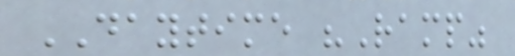DAYTIME "Ramp"
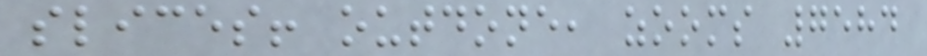slices! outdone, zooms 7584
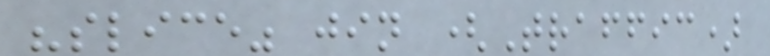"slice" jin (Traffic)
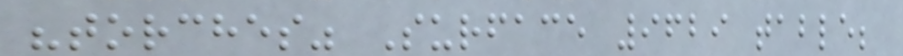"torches" Surface 9629 table;
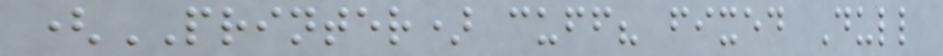(PRINTER) cuff? fixed Dull
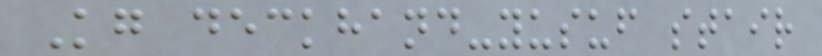Kg deckhand-yusuf stair
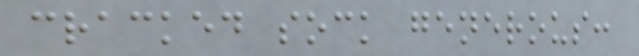cracked sock generous:
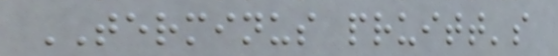TERMINUS pruitt's
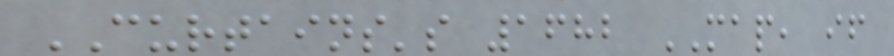CURTAINS's 1682 MAP, if
